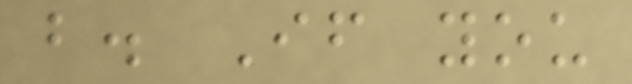b. If you
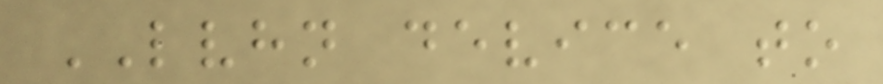LVHN device to
